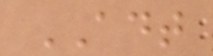ADT
